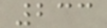233
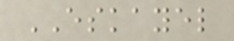ESKAYEL
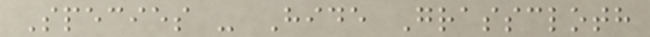Species - Hide Grasscloth
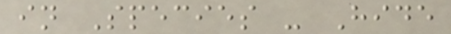in Species - Hide
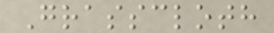Grasscloth
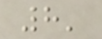8'
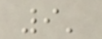9'
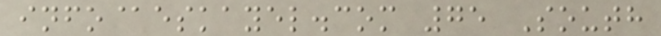info@eskayel.com 75 South
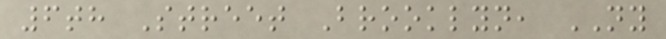6th Street Brooklyn, NY
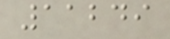11249
